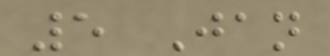5 Jan
